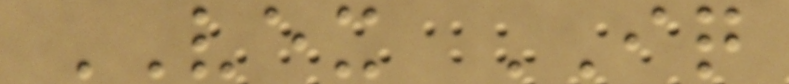VEX IQ
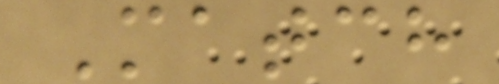Match
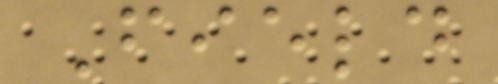Field
